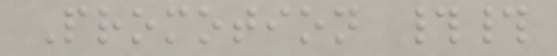Promotion ##
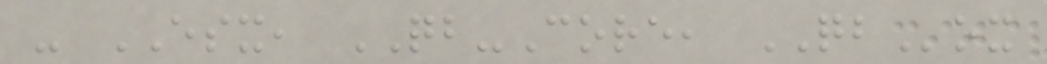- ESX, QB-Core, QBox
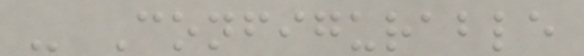- Configurable
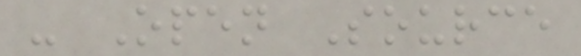- Open Source
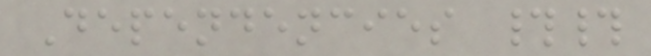Dependencies ##
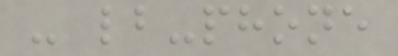- lb-phone
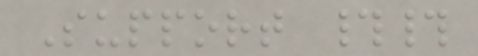Support ##
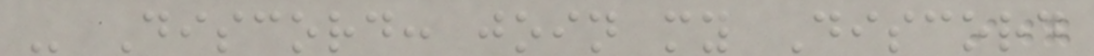- Discord: join my Discord
